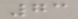73
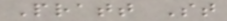Pratt St
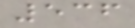536
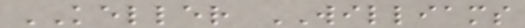KELLER WILLIAMS
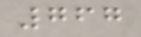767
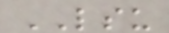LSU
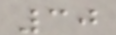30
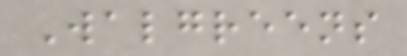Walgreens
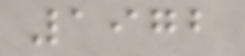1972
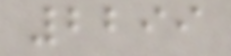2299
